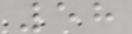58
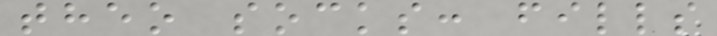theo socks: fills
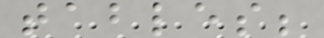tables;
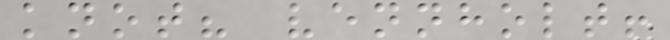knot? vennholt!
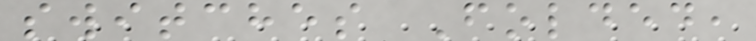switches Folded,
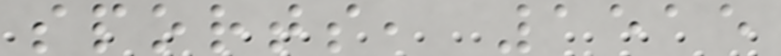sports, 1515
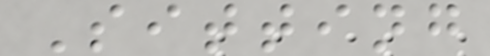Sitting
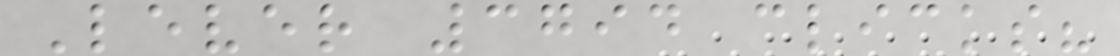Lever 3794 clicks?
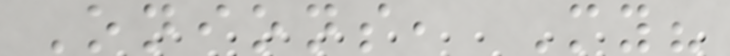Onions, My?
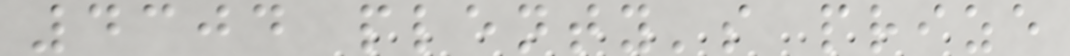4304 plenty's prize
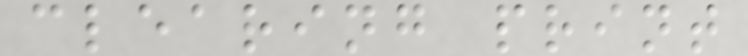clearing print
